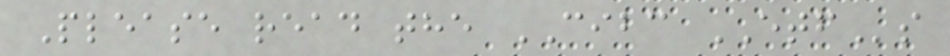Please read the CIBC ETFs
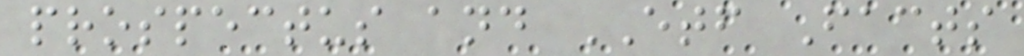prospectus and ETF Facts
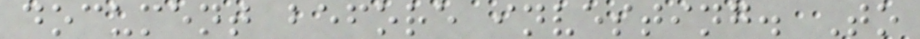document before investing. To
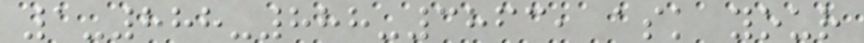1-888-888-3863, ask your
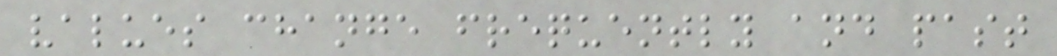values change frequently and past
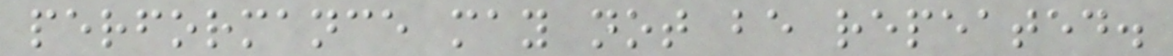performance may not be repeated.
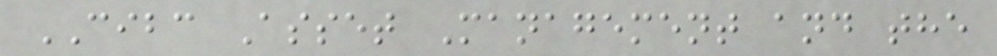CIBC Asset Management and the
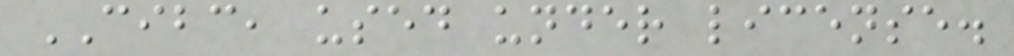CIBC, used under license.
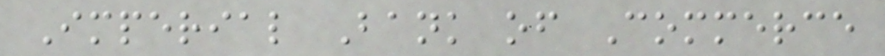Imperial Bank of Commerce
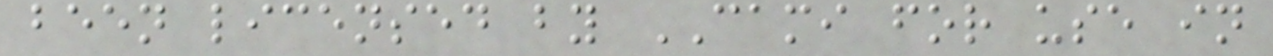been licensed by CAMI for use in
